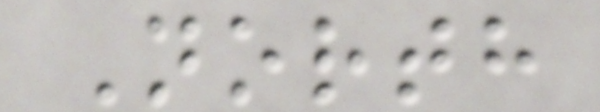North
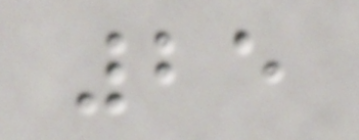25
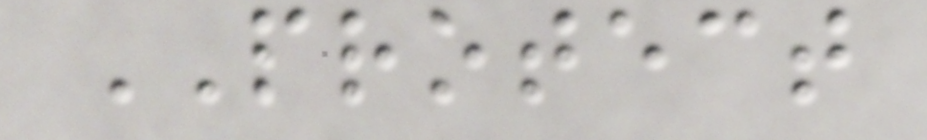PROTECT
